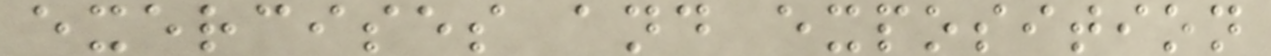exercises and exposition
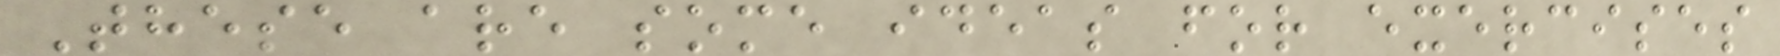These are some ideas for exercises
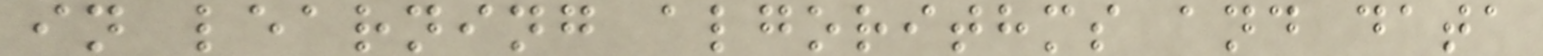in learning algorithms and data
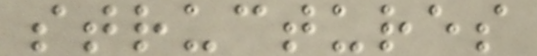structures
